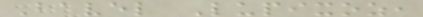Bavel Lupixoz,
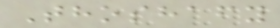Thoshafy
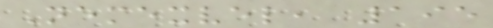Nemexvel, 195
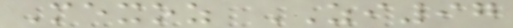Mexoz ZI97
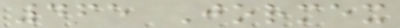465 Jormex
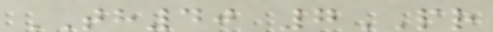TH40 7PR
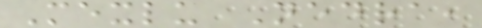Mexlu Nedra,
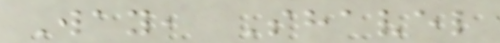Way, Shavel
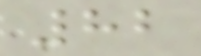82
